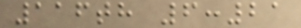116th 6:21
